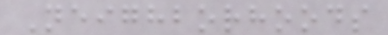Neighborhoods
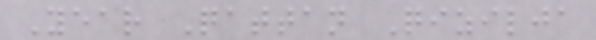Year Qattan Qizilja
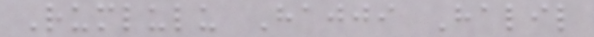Rumlulu Hajji Halil
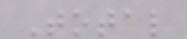Total
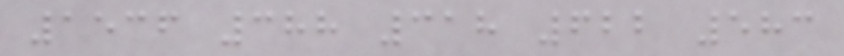1536 388 318 622 583
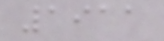1911
